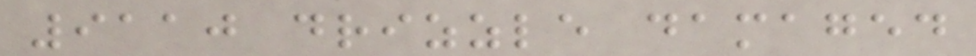9110 drizzle damaged
